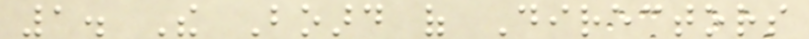1. The Board of Directors
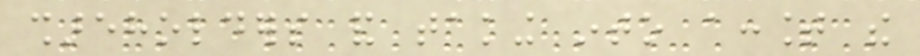shareholders and taking into account the
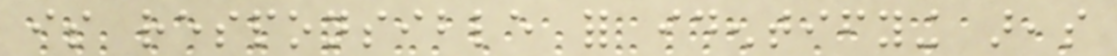is responsible for identifying areas
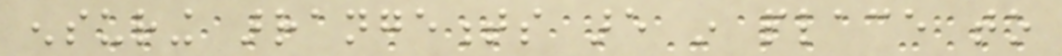ensuring arrangements are in place to
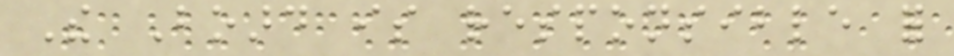The Board is responsible for
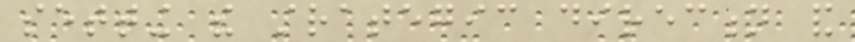setting the strategic direction and
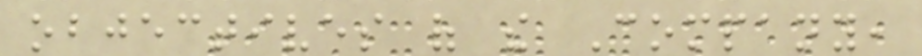objectives of the Company,
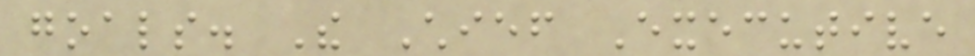goals. The Chief Executive
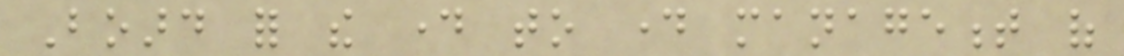Board for the day to day management of
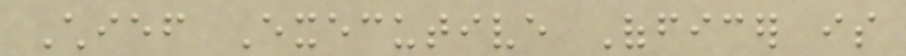Chief Executive Officer is
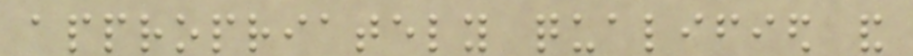appropriately qualified and
